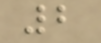2
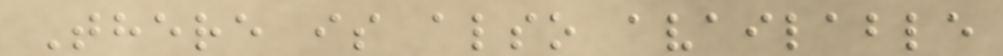There is also available
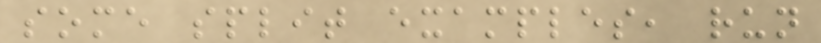some split examples, run
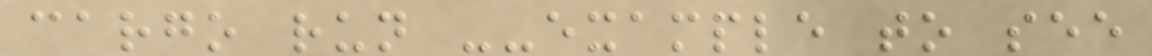cargo run --example to see
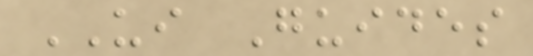UI Guides
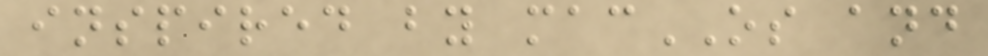inspired by macOS and
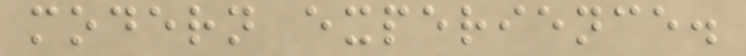modern experience.
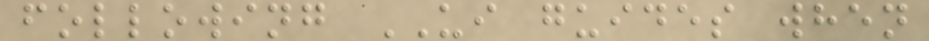following UI guides when
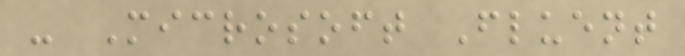- Microsoft Fluent
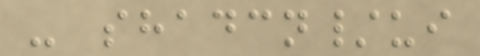- shadcn/ui
